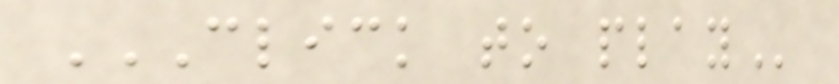CLICK TO PLAY
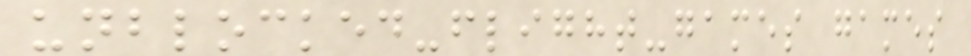unblocked-flight-games games
